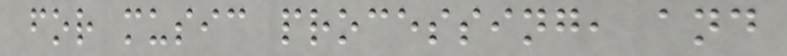for music processing, and
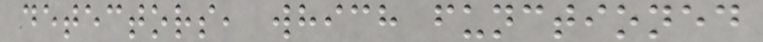detectors, which functioned
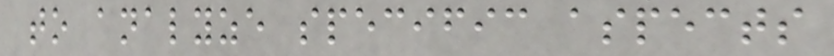to analyze specific aspects
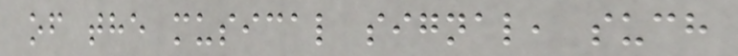of the musical signal, such
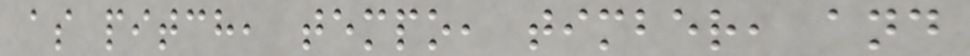as pitch, tempo, timber, and
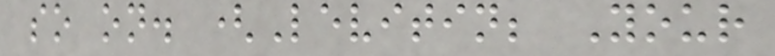so on. (Levitin; Your
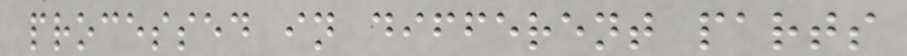processed in different parts
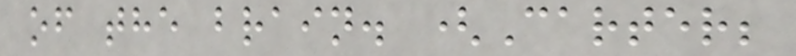of the brain. (Carter;
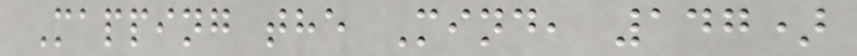Mapping the Mind, 147)
